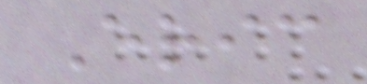Eric
